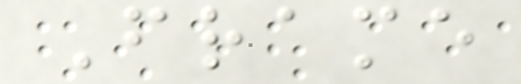Frame
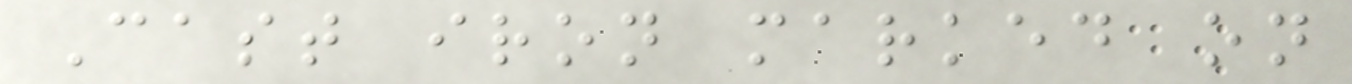Cast iron marked on
